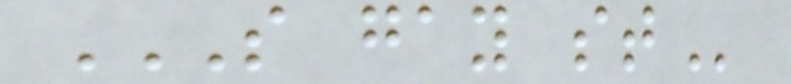S GAY ST
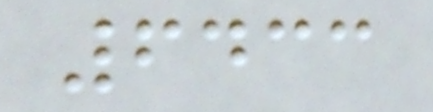6433
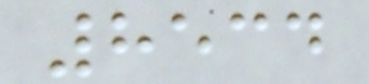8534
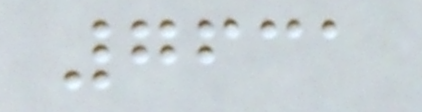7631
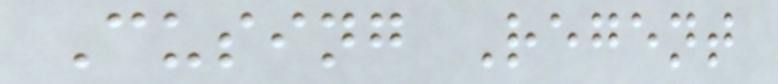Cusing Regent
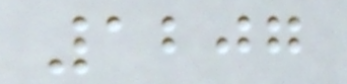1207
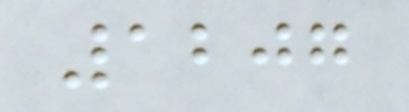1207
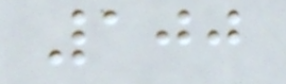100
